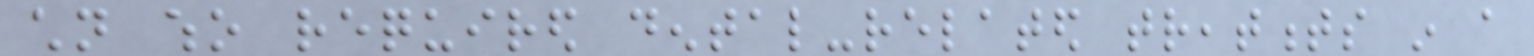children who required dental-related treatments in a
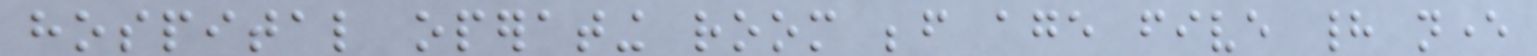hospital operating room before age five had never
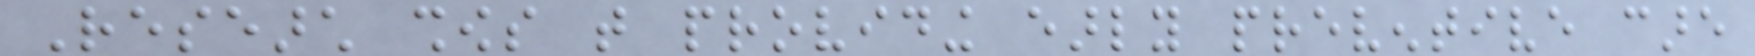Research shows that providing early preventive care
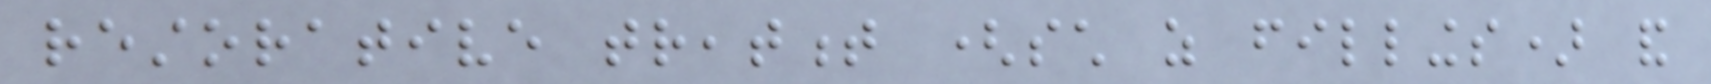restorative treatment (such as fillings) and
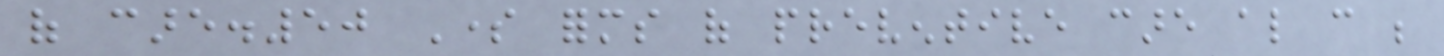of care.50 Some forms of preventive care also can be
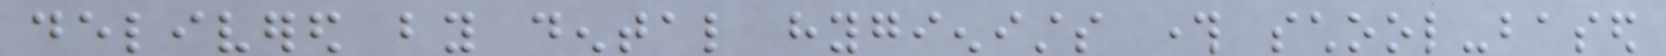delivered by dental hygienists through school-based
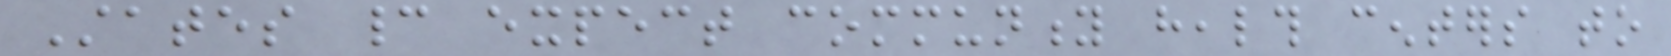States cannot expect community health centers to
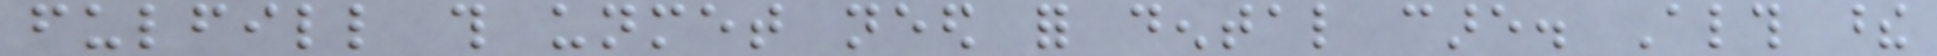fulfill this unmet need for dental care. Although these
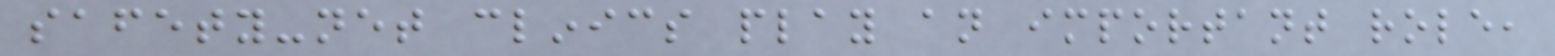safety-net clinics play an important role,
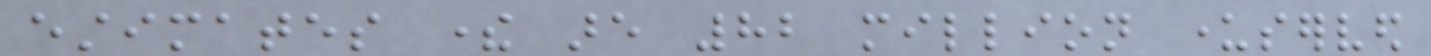estimates there are 82 million underserved
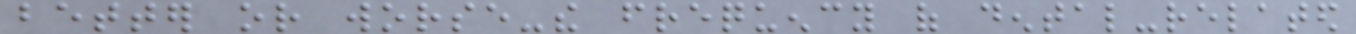better or worse-the frequency of dental-related
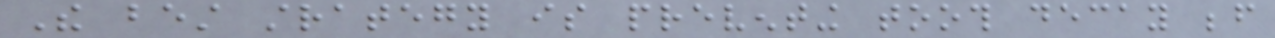The best strategy is preventing tooth decay before
